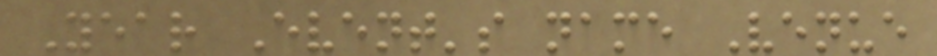Year Event's name Venue
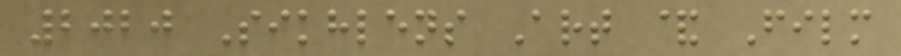2020 Sikhlens Art & Film
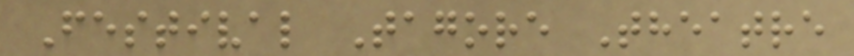Festival Tagore Theatre
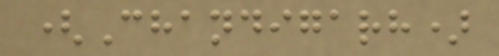(Chandigarh)
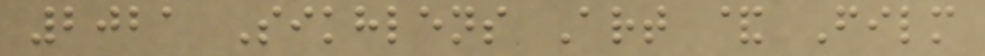2021 Sikhlens Art & Film
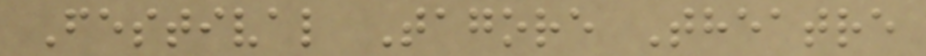Festival Tagore Theatre
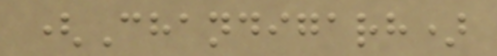(Chandigarh)
